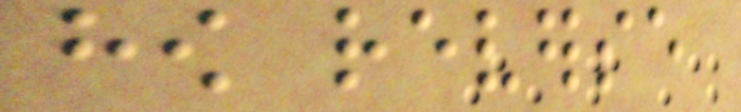how reverse
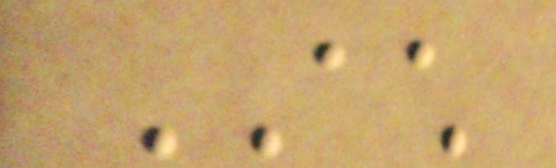ACH
